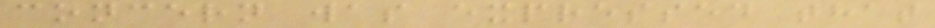concern was expressed that
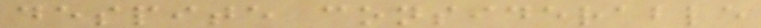despite considerable
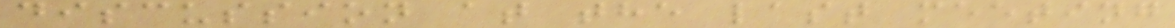discussion at the last meeting
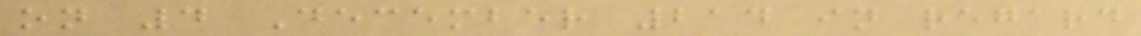on 4 December 214 in regard
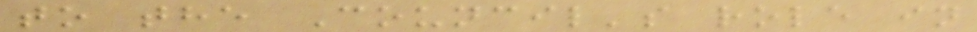to the Council's role in
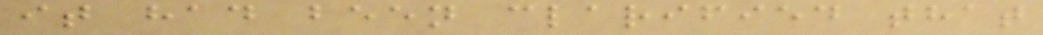it had been clarified that
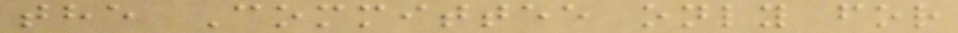the Committee only for
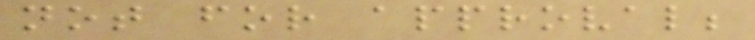not for approval;
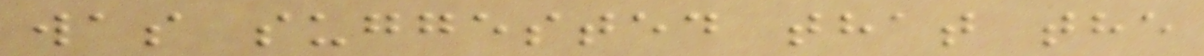was suggested that the
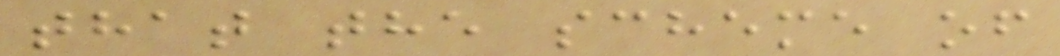that the scheme of
